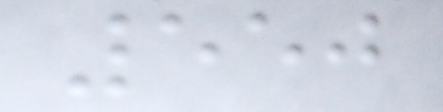550
